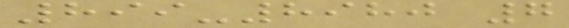899-8980 7
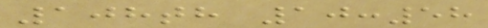108th 10:58
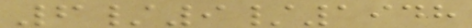6/9/1948
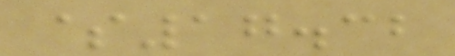$17.32
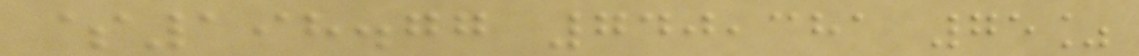$198.77 740,381 75%
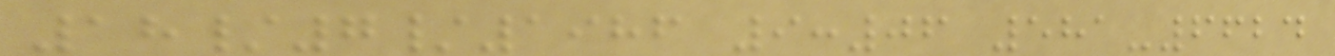18/7/1986 9:06 581-6624
